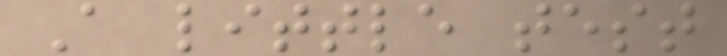A little test
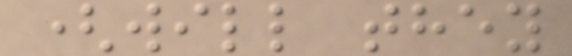(will they
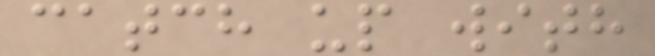catch up with
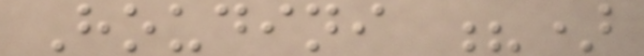Houdini ?)
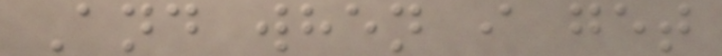And when i get
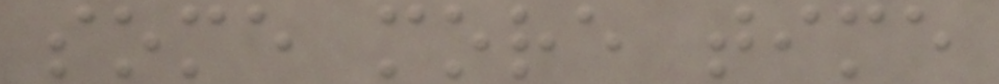some more time
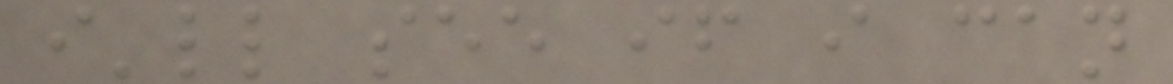i'll see if i can
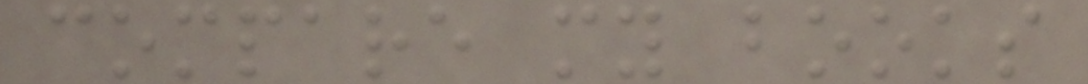compare my books
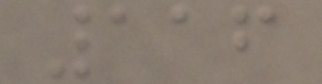116
